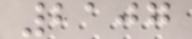2107
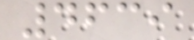4639
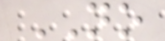NO
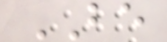BE
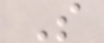S
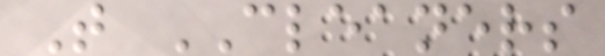T CLEANERS
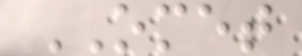OMET
